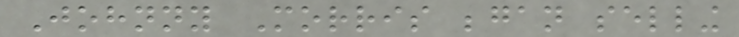Johnny Morris began selling
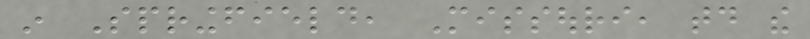in Springfield, Missouri, today the
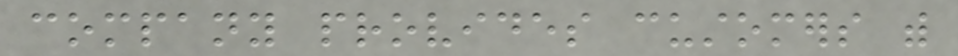company provides customers with
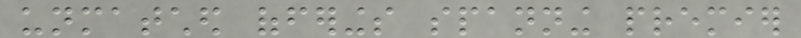unmatched offerings spanning premier
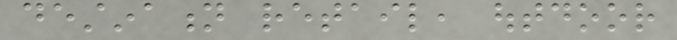destination retail, outdoor
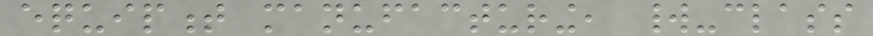equipment manufacturing, world-class
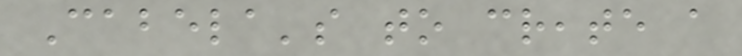Cabela's to create a
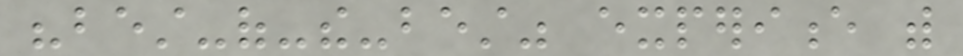"best-of-the-best" experience with
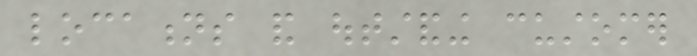locations and outstanding customer
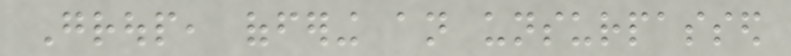Group, offering an unsurpassed
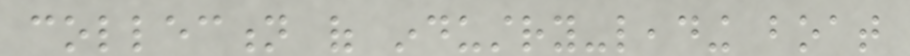collection of industry-leading boat
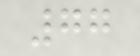77
